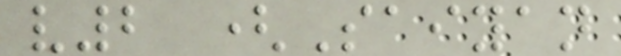v2 (Saiyan
